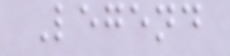Legend
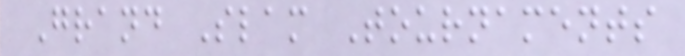Grand Slam Tournaments
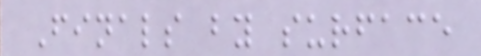Finals by surface
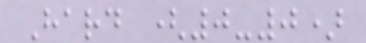Hard (0-0)
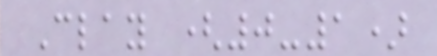Clay (0-1)
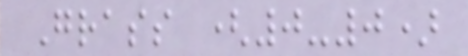Grass (0-0)
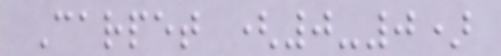Carpet (0-0)
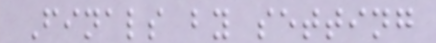Finals by setting
